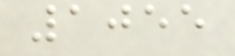1055
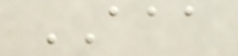AAA
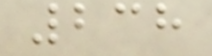238
